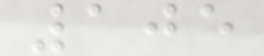105
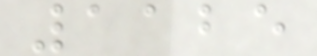1125
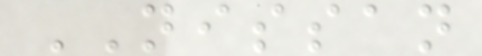NISSAN
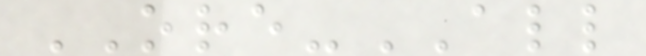ORE-ALL
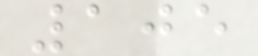105
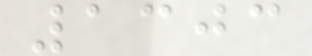1303
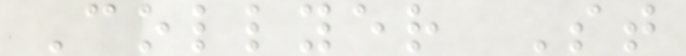Collyer St
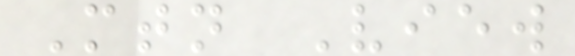Mtn View
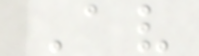Av
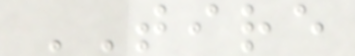TIRE
